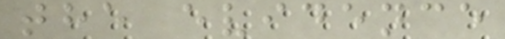the evidence
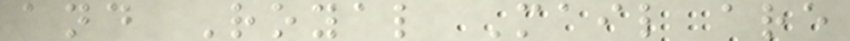and Royal Mail are
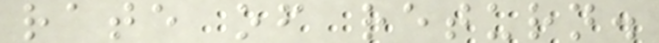rate of return.
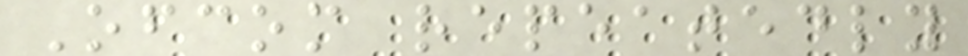Ofcom repeatedly
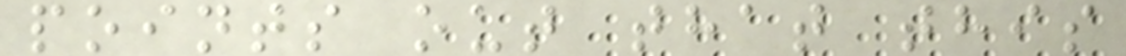points out that this
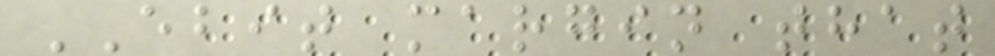EBIT margin that
